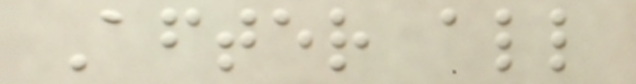After all
